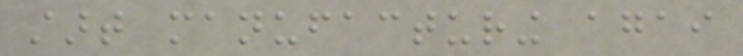start manufacturing agai
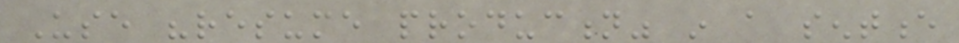Use "resume production" in a sentence
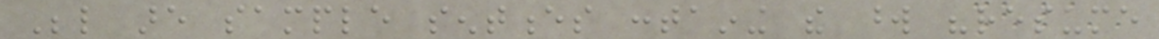Below are sample sentences containing the word "resume
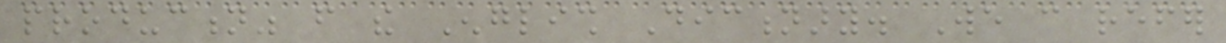production" from the English Dictionary. We can refer
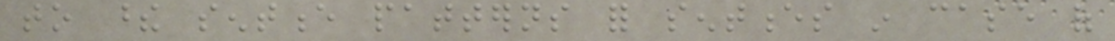to these sentence patterns for sentences in case of
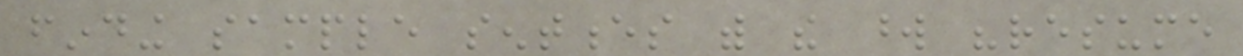finding sample sentences with the word "resume
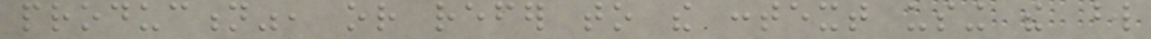production", or refer to the context using the word
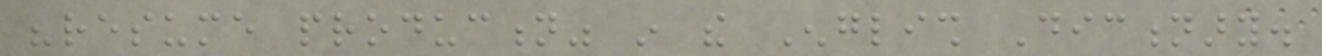"resume production" in the English Dictionary.
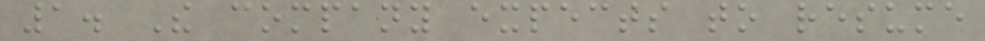1. The company expects to resume
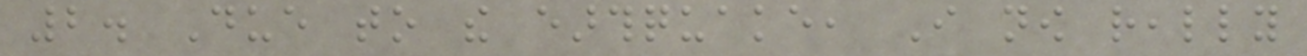2. Due to the earthquake, I now really
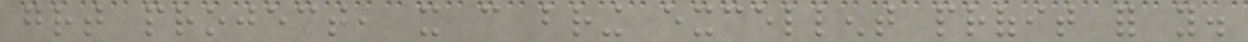great project, it can bring excellent profit for you.
